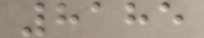8185
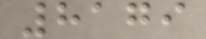8179
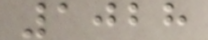1028
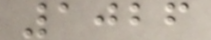1026
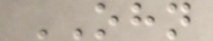OHN
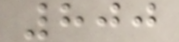800
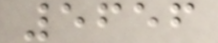5656
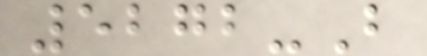5272-B
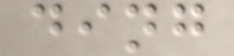ding
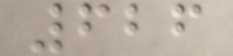626
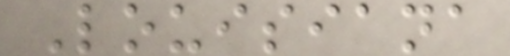Louisiana
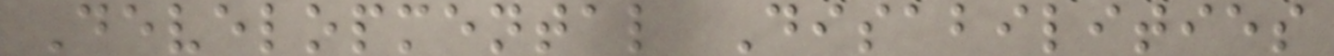Developmental Disabilities
